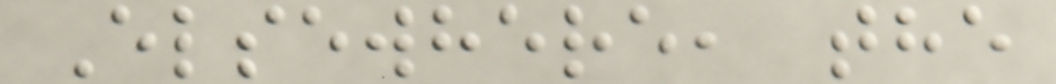Elsewhere, the
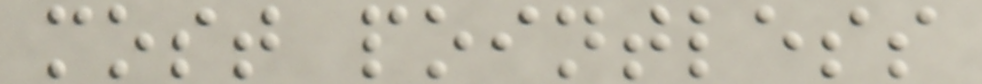most pointless
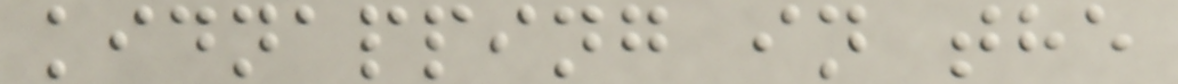kidnapping in the
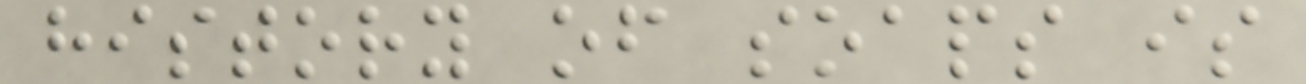history of soaps is
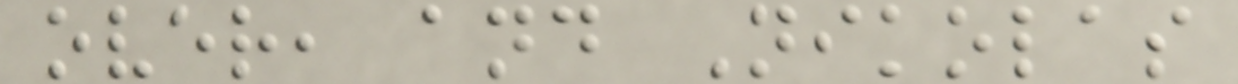over, and Nikolas
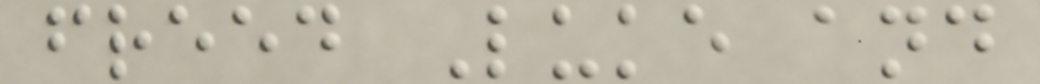freed Luke and
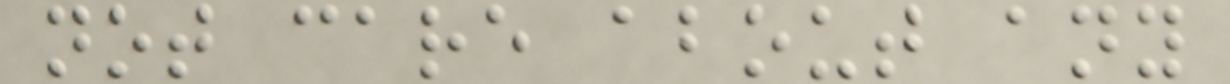not care about any
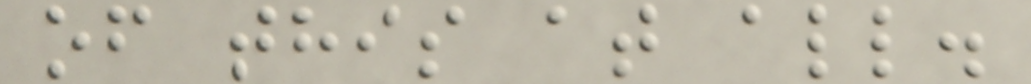of this at all.
